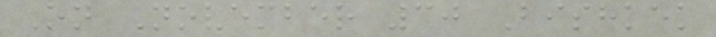On November 30 Bishkek
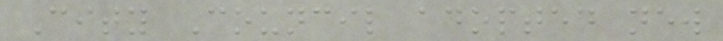City Council adopted new
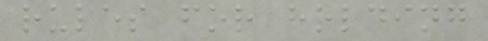rules for holding
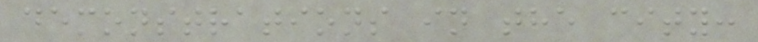demonstrations in the city:
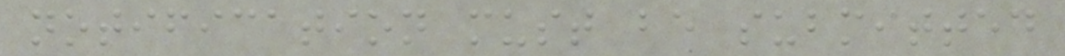notification must be submitted
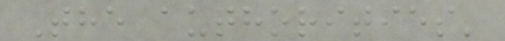The authorities'
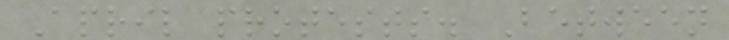April protests. Between
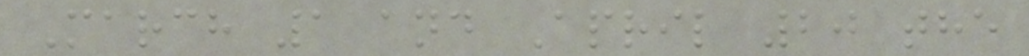March 1 and April 20 the
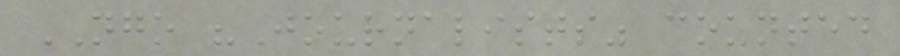NGO "Journalists" counted
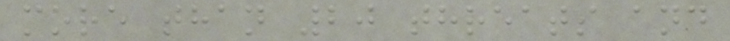more than 20 threats and
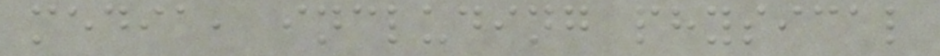media, including physical
